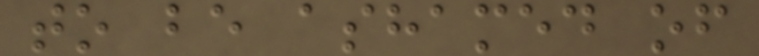to be ashamed of
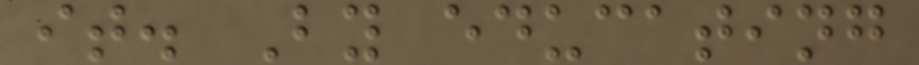it. By educating
